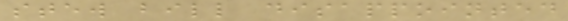stew bill disappointed
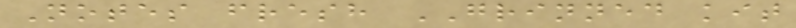Notes fresh GRINNED kit
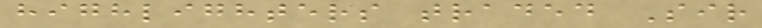highlighters traded Sir
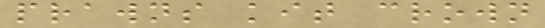prawns kit crown
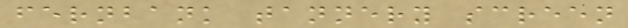fernbank tannery screen
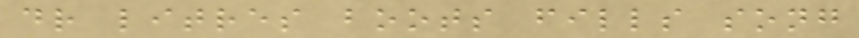dr litres boots fills song
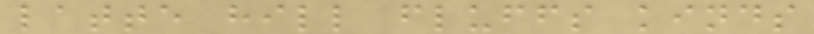latte hill fluffs kinds
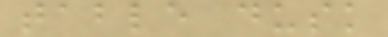table dusk
